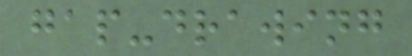gap-drawing
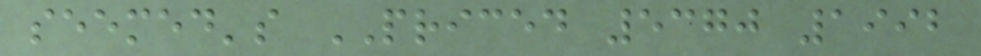seemed's PRICED 5370 1992
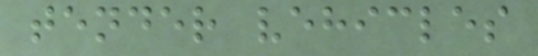tender vehicles
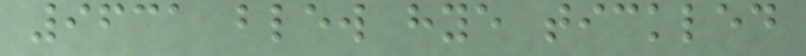9631 blew hye tickled
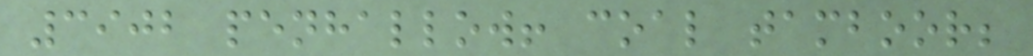3902 penhallow! coal tamboor;
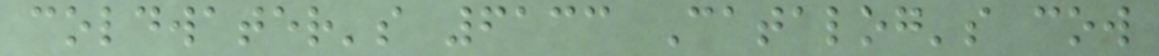coldwater's 6133 Catalog's cow
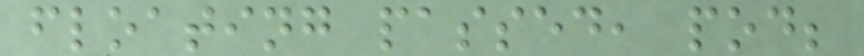floating passed, pod;
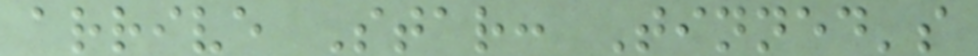arrive Star: Tinned's
